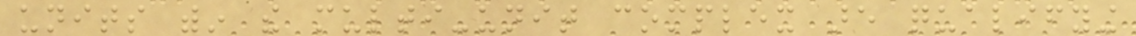units within the multi-unit complex are qualifying
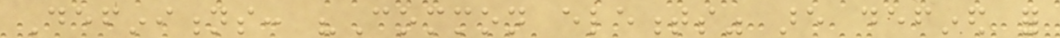Definitions: "Common elements" are defined for
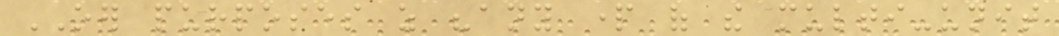OER purposes as "any part of the multi-unit
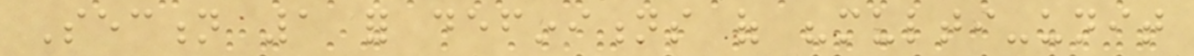Section 1 for definitions of "multi-unit
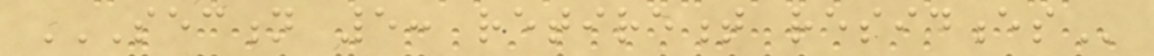SECTION 5: RETIREMENT RESIDENCES
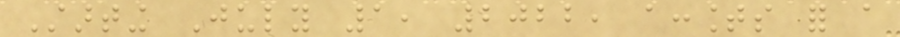Starting July 1, 2022, accounts for a
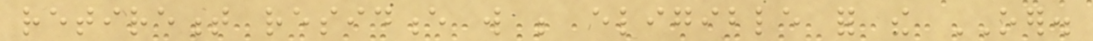retirement residence will be eligible for the OER.
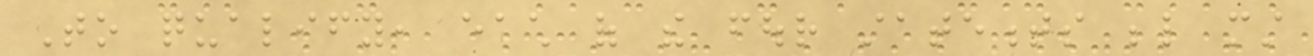To qualify, each of the four statements below must
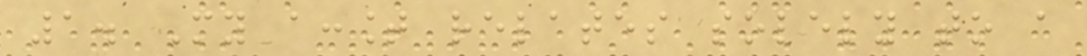1. My account relates solely to a
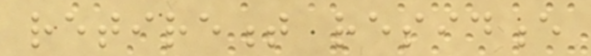retirement residence
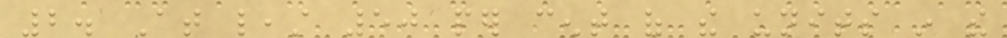2. At least 50 per cent of the units in the
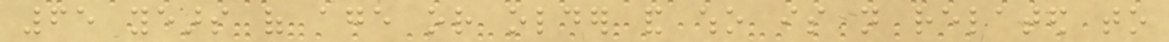65 years of age or older and who is not related to
